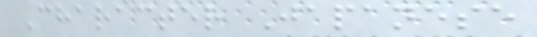Character Japanese
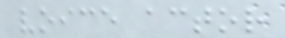voice actor
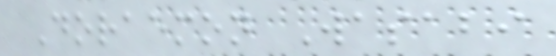Doraemon Wasabi
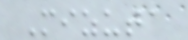Mizuta
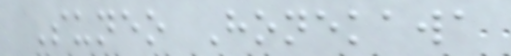Suneo Honekawa
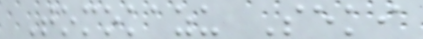Tomokazu Seki
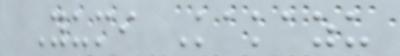Yumi Kakazu
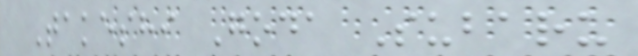Takeshi Goda Subaru
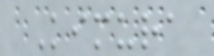Kimura
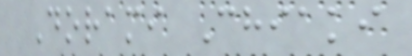Dorami Chiaki
